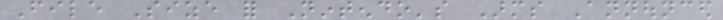File Size for Nintendo's Arms Announced
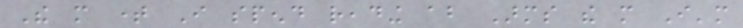The more time I spend reading about Arms the more I'm
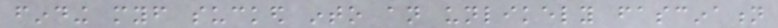finding myself sucked into an unlikely fascination
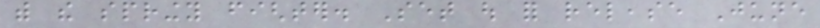with the springy fighter. Set out for release June
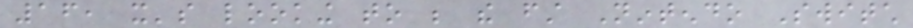16, it's looking to be the first Nintendo Switch
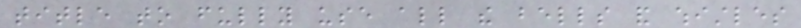title to fully use all the bells and whistles
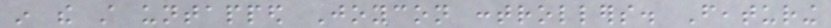in the still untapped Joycon controllers. Featuring
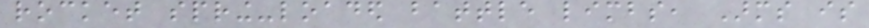rocket spring-loaded battle limbs, Arms is
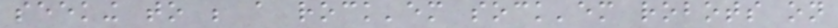seeking to be a rock'em sock'em robots on
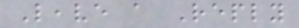Leave a Reply
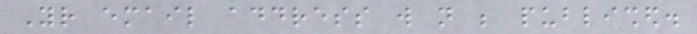Your email address will not be published.
